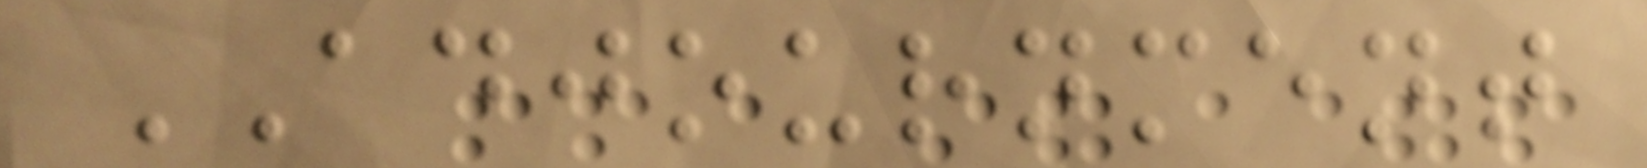ADJOURNMENT
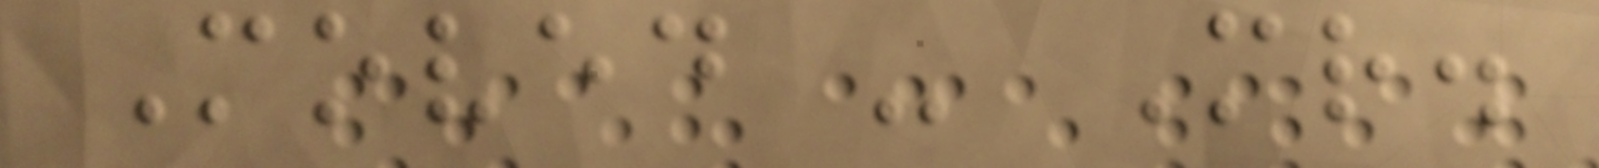Moved - Mr.
